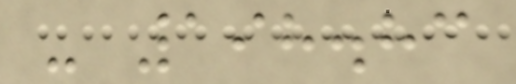- 198.83
